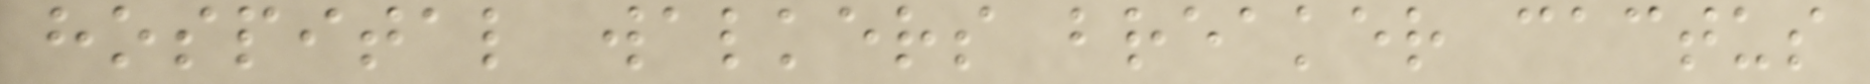hospital walkers breaker cactus
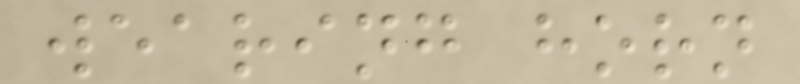wearing horn
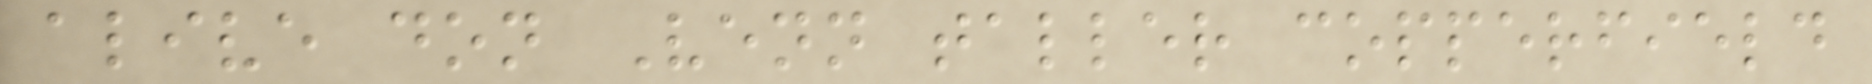alive don Venn taller copperfield
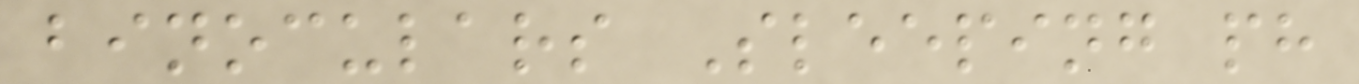binoculars Sleeping ph
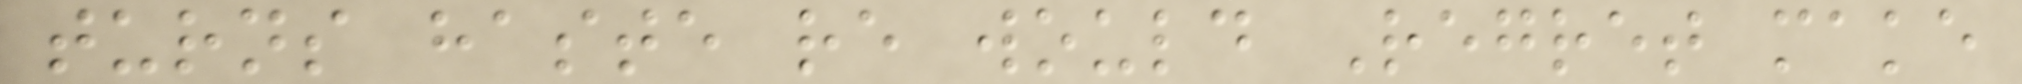turns haste re would Regret make
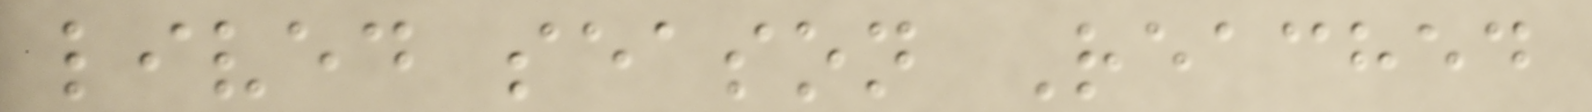lived season Reached
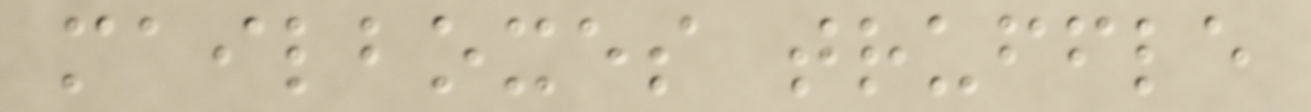mailboxes truffle
